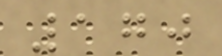170
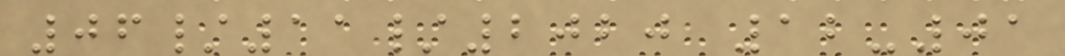06/11/2020 12-01
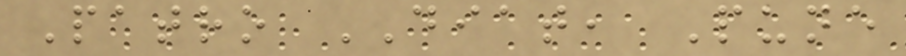Patro DIAT, Pune
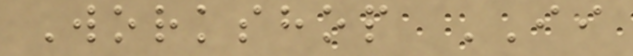Workshop II
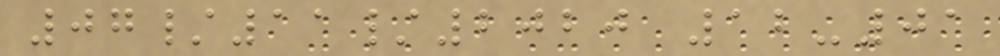07/11/2020 12-01
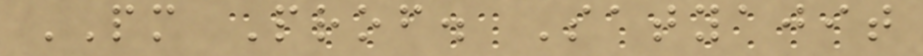PM Prof. Satyajit
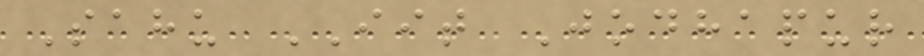Sahu IIT Jodhapur
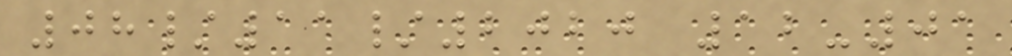08/11/2020 12-01
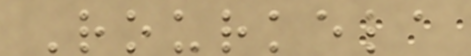Rourkela
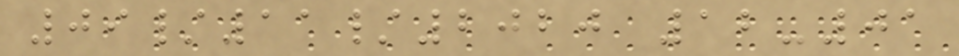09/11/2020 12-01
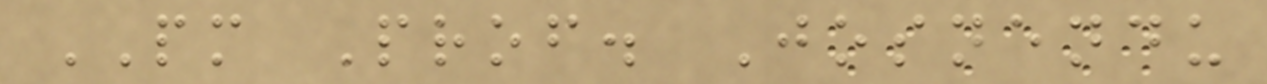PM Prof. Josnendu
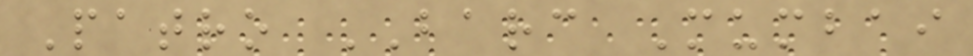Patro BARC Mumbai
